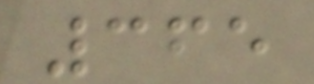365
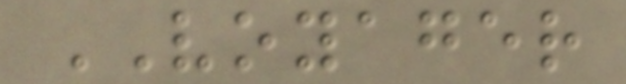VOYAGER
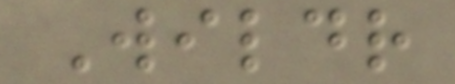Wildr
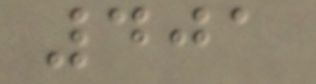401
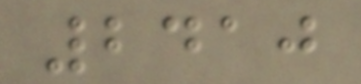2410
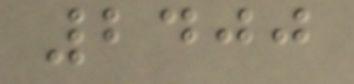2400
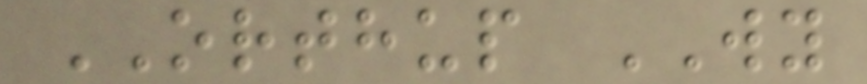ORTHUP WY
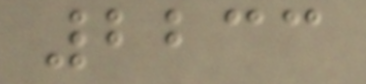2233
